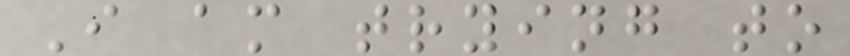I am trying to
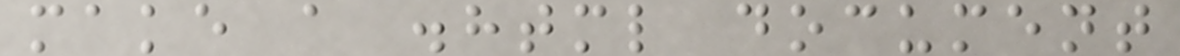make a .html document
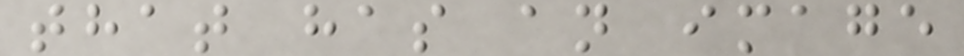that has an image
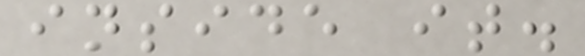inside it.
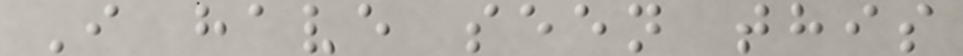I have seen this
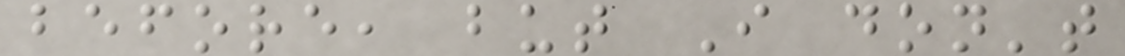before, but I don't
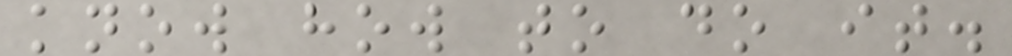know how to do it.
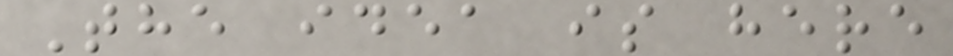The idea is here
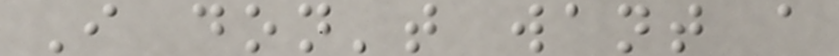I don't want a
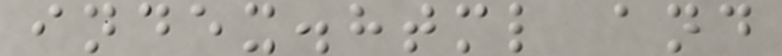index.html and
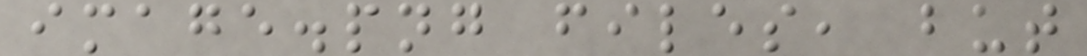image.png files, but
